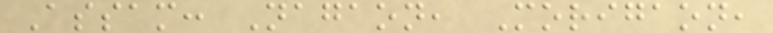Assam: Nagaon, Morigaon,
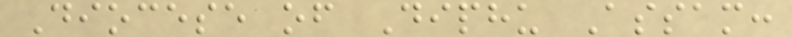Diocese of Diphu Assam:
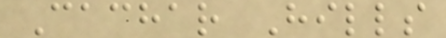Cachar Hills
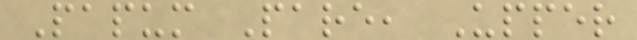Papum Pare, Upper
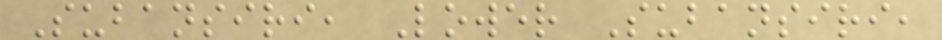Subansiri, Lower Subansiri,
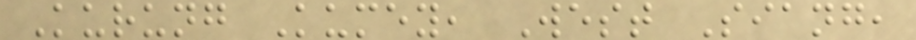Kurung Kumey, West Siang,
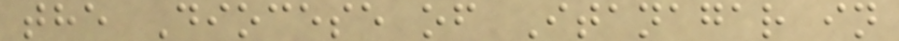the Diocese of Itanagar in
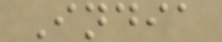India
